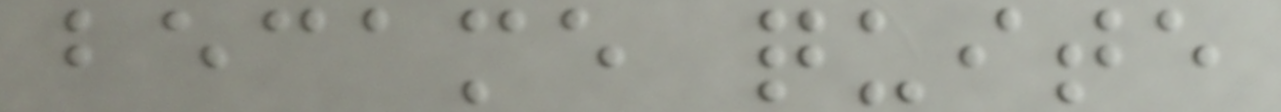became quite
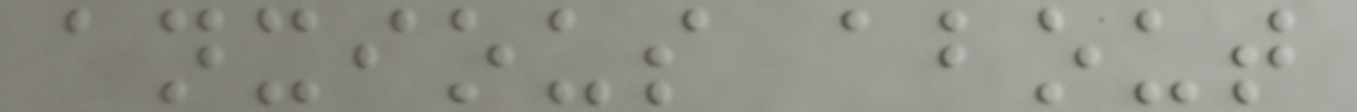anxious about
